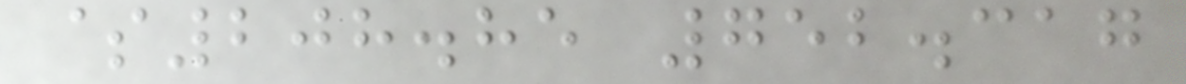$208.85 752.317
